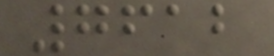7612
